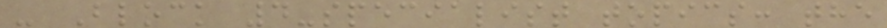- Block 4-specialist topics: the
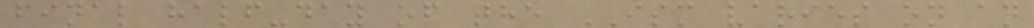final half-day of the ISM varies on an
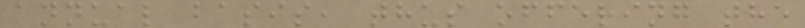annual basis, thus offering the
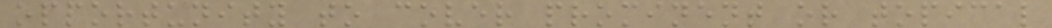opportunity to cover prominent or topical
